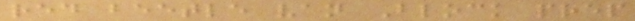red beetle van Block prep
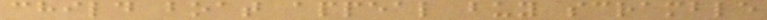child boat appeal buy scramble
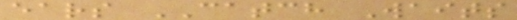ears CATCH Waits
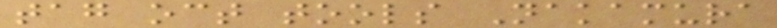tag oct tools Nakamura
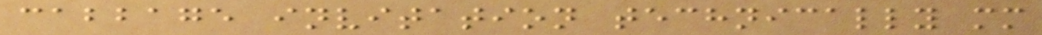cabbage invitation technically mm
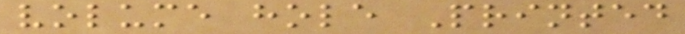volume hole Printed
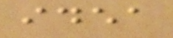idea
